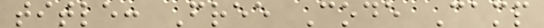title: Free Code Camp
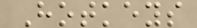Hotkeys
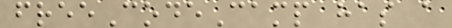freeCodeCamp has a
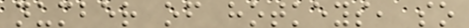number of hotkeys, so
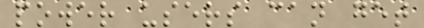power users can get
